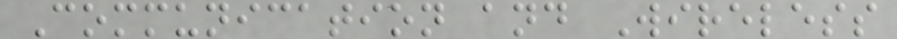Communication and Wireless
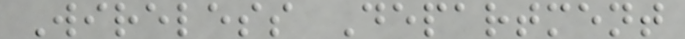Wireless Department
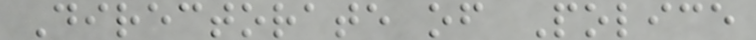Directorate of Police
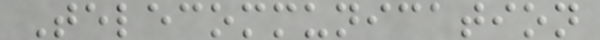Telecommunication
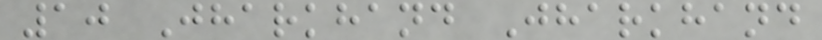10 Jharkhand Jharkhand
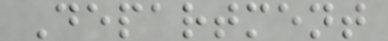Department
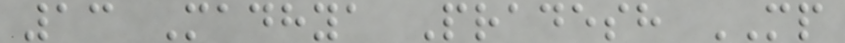13 Madhya Pradesh MP
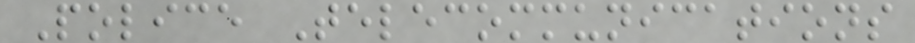Police Telecommunications
